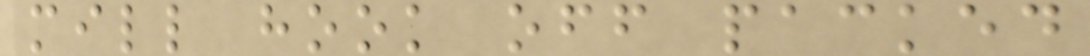mill hook off packed
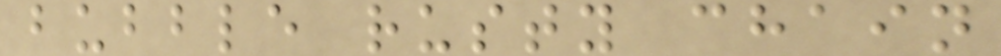bubble rusty chain
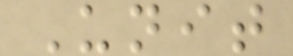Unit
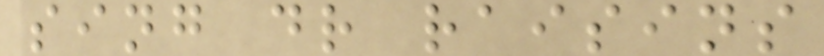sing dr raisins
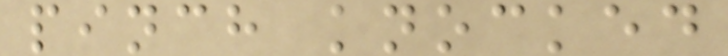pinch knocked
